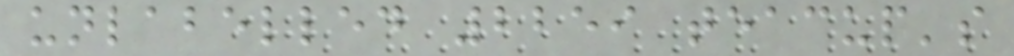unlabelled 2259 teacup's
